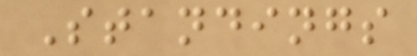Standings
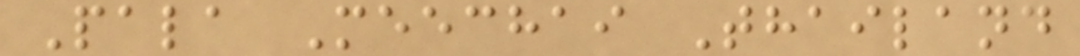Pala Meechai Thailand
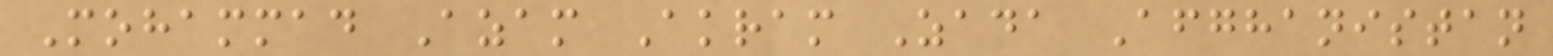Mohammad Azam Akram Zada Afghanistan
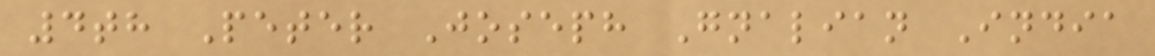4th Peter Joseph Gnalian India
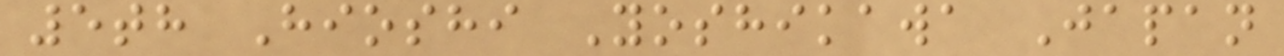5th Hioshi Yoshikawa Japan
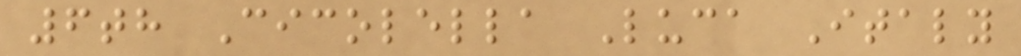6th Cicolella Luca Italy
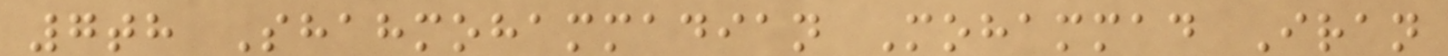7th Shahmohammadian Mohammad Iran
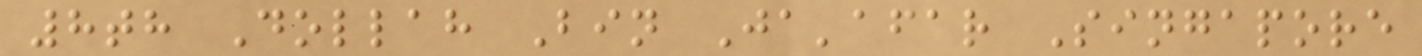8th Dollah Bin Ja'afar Singapore
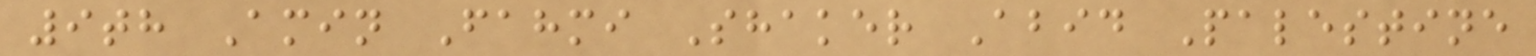9th Amin Fahmi Shaker Abid Palestine
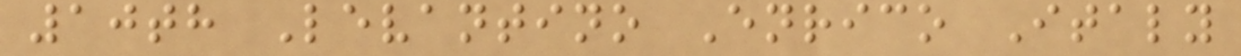10th Levantino Enrico Italy
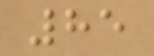85
